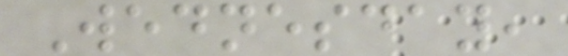Wednesday,
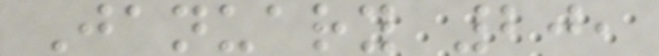January 20,
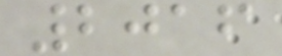2016
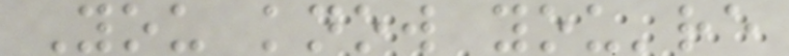You know you're
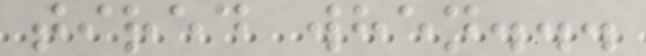tired when...
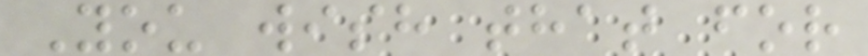You wish that for
